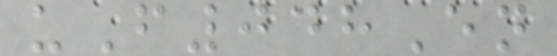uF048En
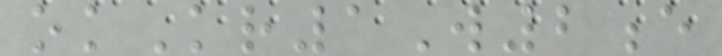okKr1W2e
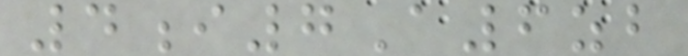4i7A6zb
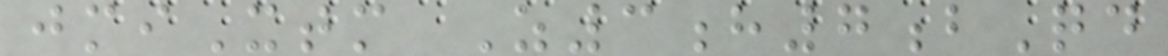jmiXtm Z3h7bQd
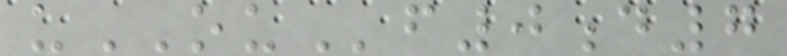uOUf0d7
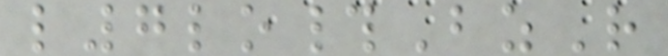l7lo#BzR
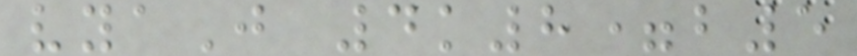vyaJ 4k8=b5
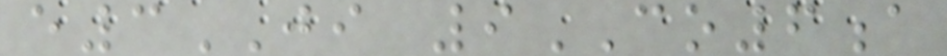e3JI 9CO6a
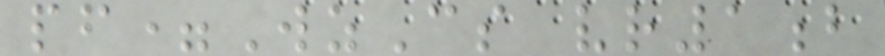pf=WzCs vr1b
